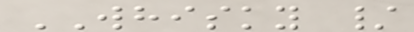WHISKY /
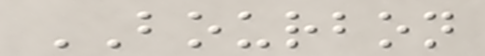BOURBON
